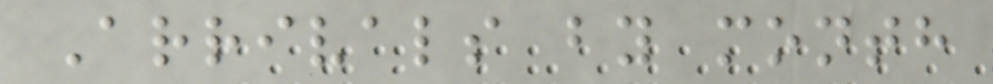Arrivals by month
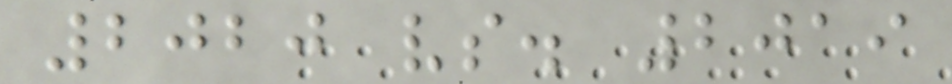2020 vs. 2019
